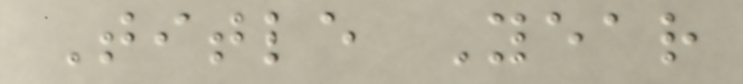Title Year
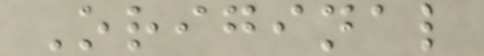Original
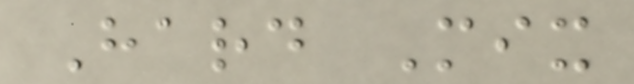Hard Mix
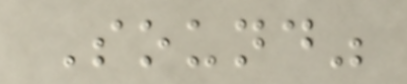Sound"
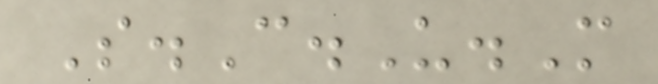S.C.U.M
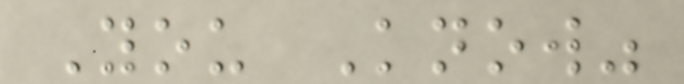You Know"
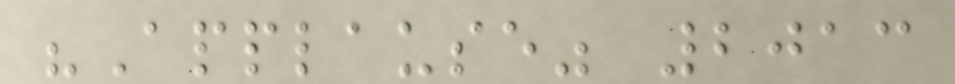"Applause" 2013
